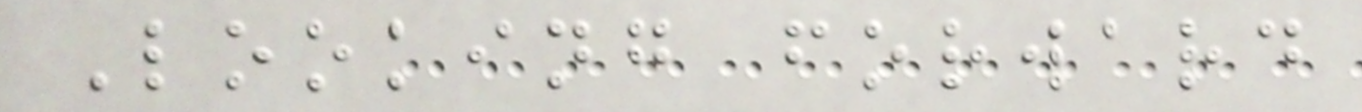Looking forward
